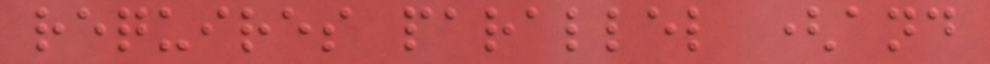requires parallel (and
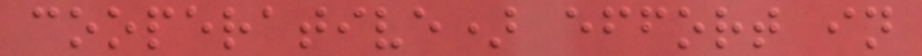cooperative) effort in
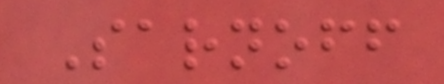Sarnoff
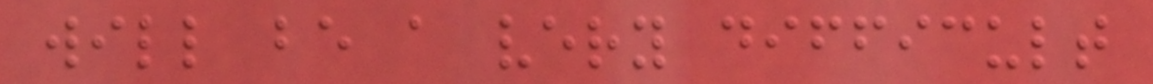will be a very difficult
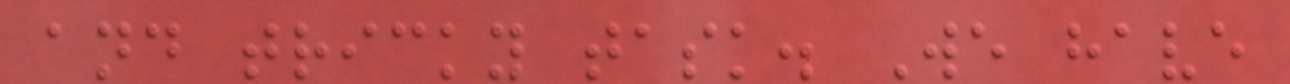and tricky task. We have
